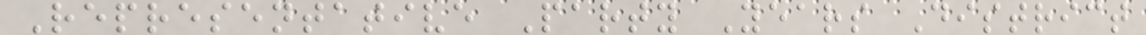Representative Party Years District
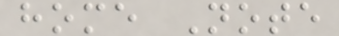home Note
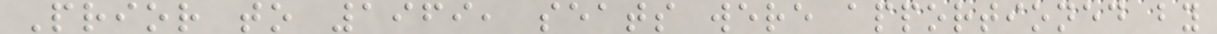Prior to 1969, seats were apportioned by
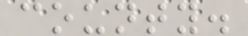county.
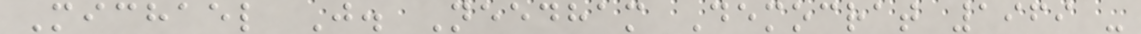Michael J. Needham Democrat 1969 -
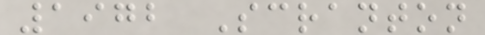1972 Scranton
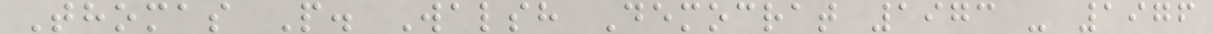Thomas P. Walsh Democrat 1973 - 1976
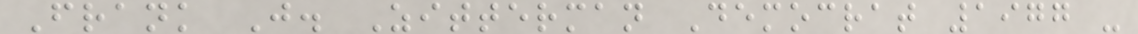Frank J. Zitterman Democrat 1977 -
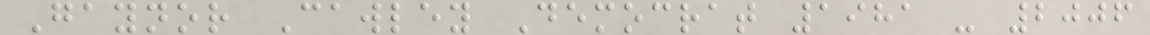Gaynor Cawley Democrat 1981 - 2006
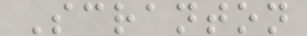Scranton
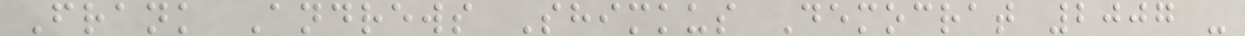Frank Andrews Shimkus Democrat 2007 -
